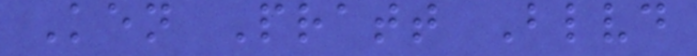Ken Pratt Blvd
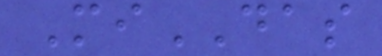MiDAS
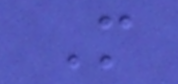M
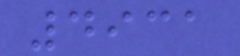4931
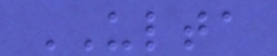ULTA
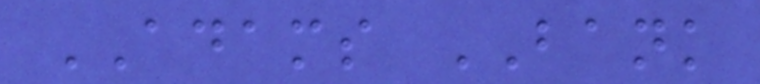ADAMS BANK
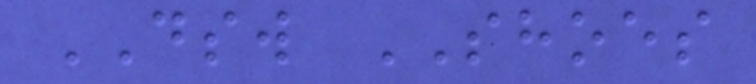DSW SHOES
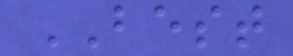BEST
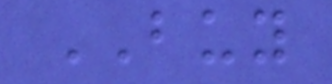BUY
